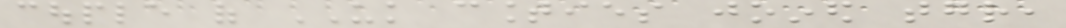couple of UK counties joined together,
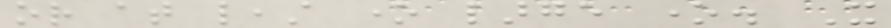or at least one large one. It
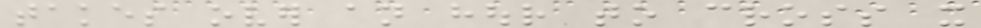takes over an hour to cross it
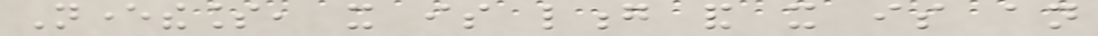Nevertheless, it is long and it is an
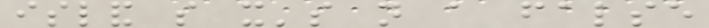island so it's not a false
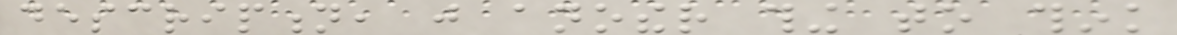description, just another thing to think
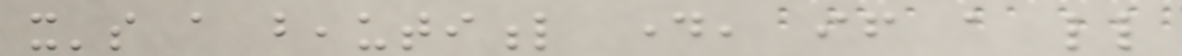it's a beautiful day, if a little
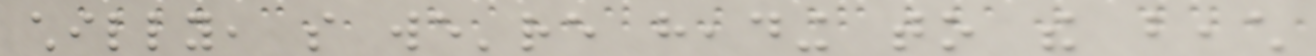chilly, so we're heading to the beach
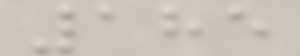185
